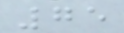75
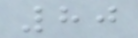80
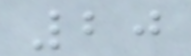20
